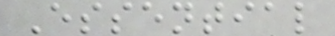Essential
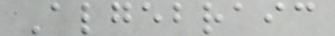Algebraic
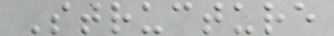Structure
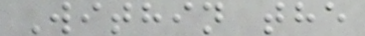Within the
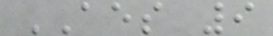AES 9
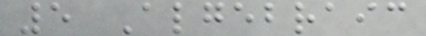5 Algebraic
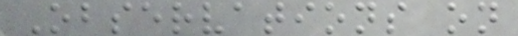Observations on
